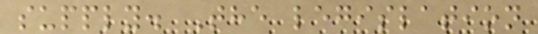supply. The legislation
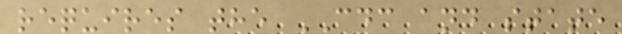requires the CDC and state
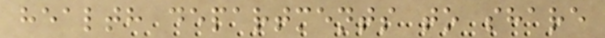health departments to share
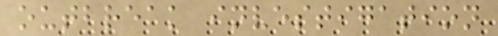outbreak investigation
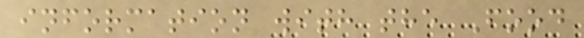information with the Food
